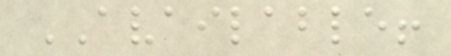AVAILABLE!
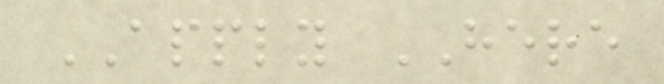APPLY HERE
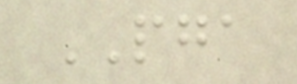PGA
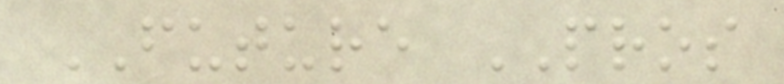FUTURE PROS
